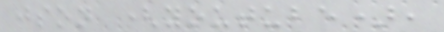json (youtube),
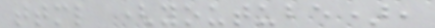ttml (youtube),
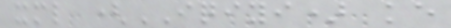xml (IQIYI) ke
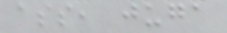ass, juga
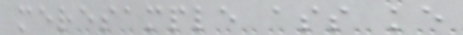meresample ass ke
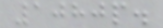1080p.
